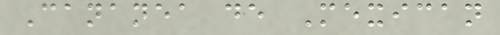Cananea de Mexican
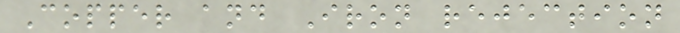Copper and Iron rejection
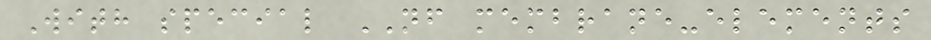With special NF membrane-elements
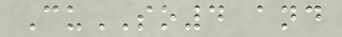CuSO4 and
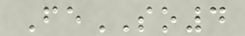FeSO4
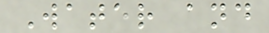Water and
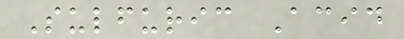Sulfuric Acid
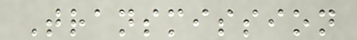Transmission
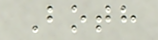Both
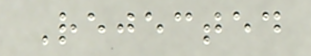Rejected
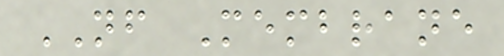NF Membrane
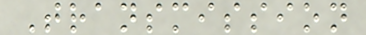Transmission
